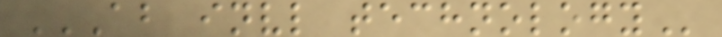AB INVL TECHNOLOGY
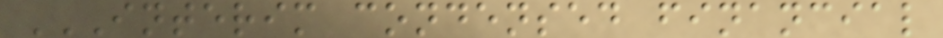INTERIM CONDENSED FINANCIAL
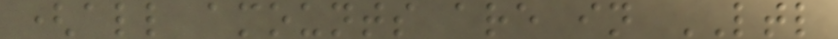(all amounts are in LTL
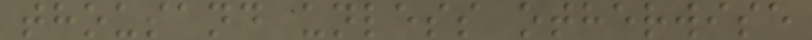thousand unless otherwise
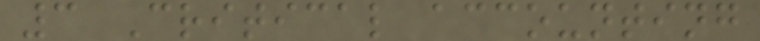3 Critical accounting
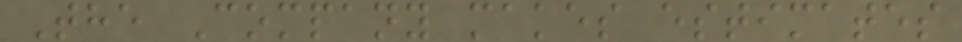The Company makes estimates
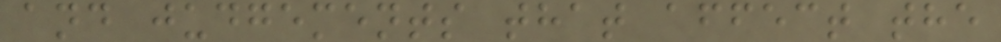and judgements that affect the
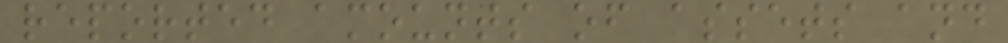reported amounts of assets and
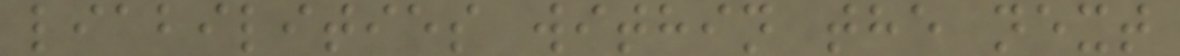liabilities within the next
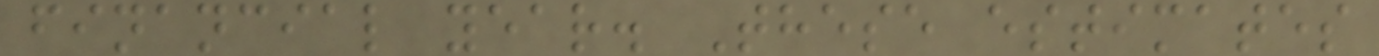financial year. These estimates
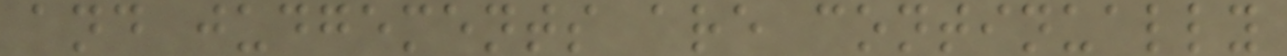and judgements are continually
